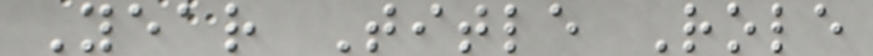Year Title Role
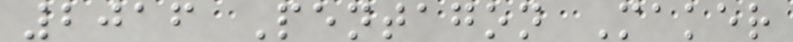2016 Pentagon Maker
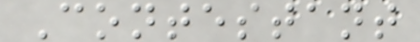Contestant
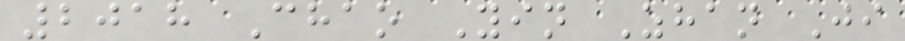2018 Chao Yin Zhan Ji
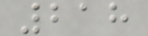218
